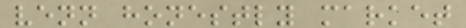venn honestly market
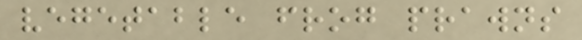vegetable frog prawns
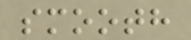smooth
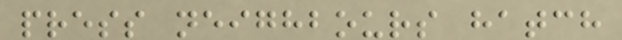press neighbours hatch
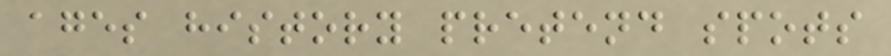ages history pretend spots
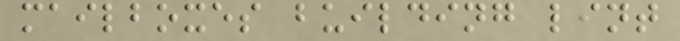mailboxes building lint
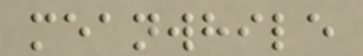meanwhile
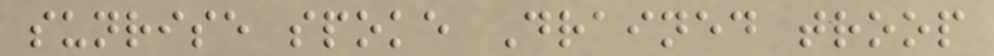sunrise spoke Drained troop
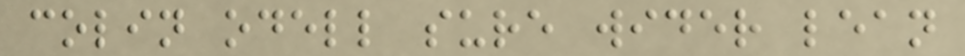colin odell sure wider lean
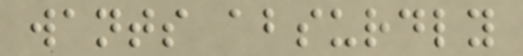wants absurdly
